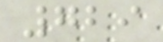729
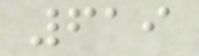619
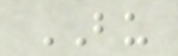BU
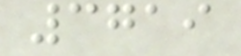3719
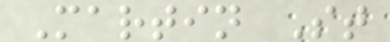Martin St
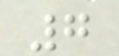7
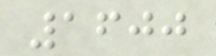1600
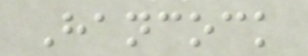Hancock
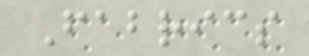Fabrics
